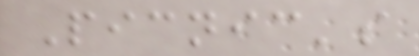Picnic's
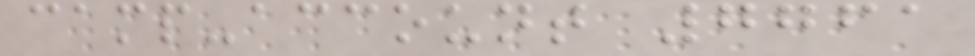camp-account 7761
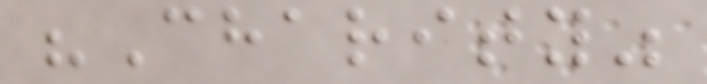"Charity"
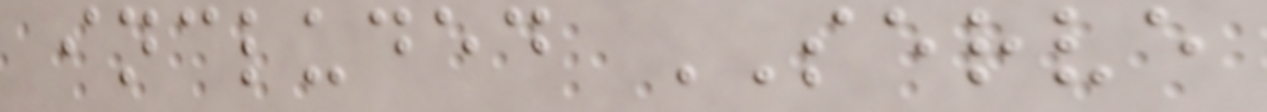included SERVE
